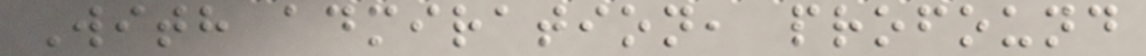With admiration, profound
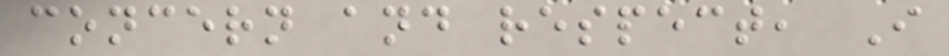concern and respect, I
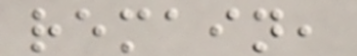remain,
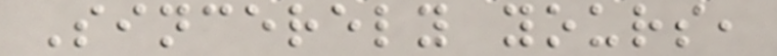Sincerely yours,
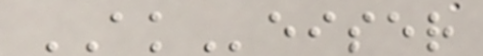AKeiser
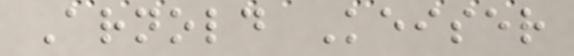Arnold Keiser
